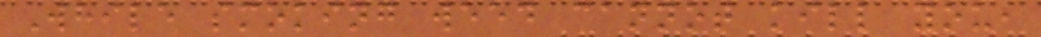While smoking weed cannot kill you,
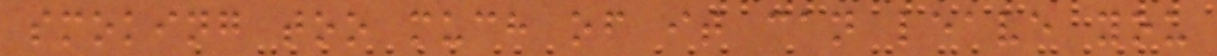smoking too much of it can leave you
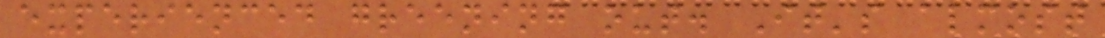experienced greening out. It's almost
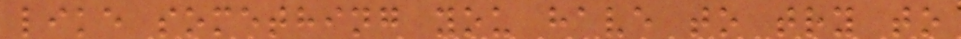like something you have to try to
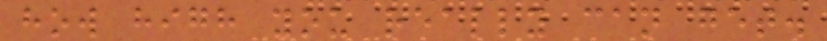how high you really can get.
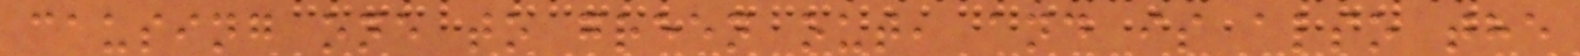causing one to green out, and is also the
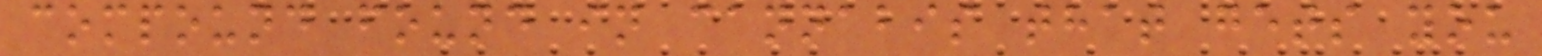compound found in cannabis that gets you
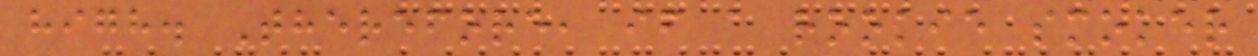high. Therefore, if a rookie smoker
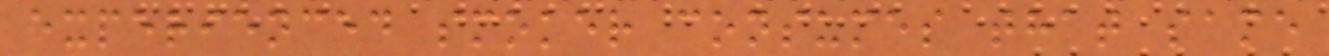experienced smoker consumes that same
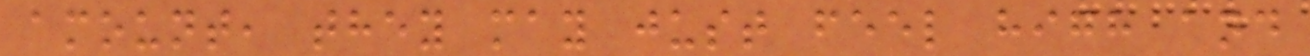amount, they may just feel high and
